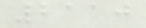2110
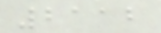2112
